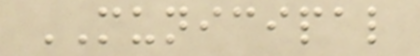MUNICIPAL
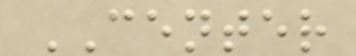CENTER
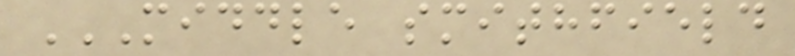MIDDLE SMITHFIELD
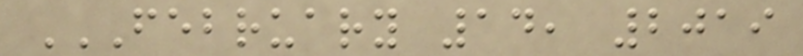FEBRUARY 14, 2019
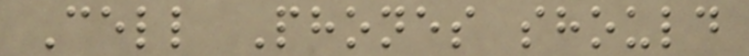Cell Phones should
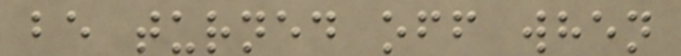be turned off when
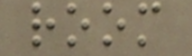room
